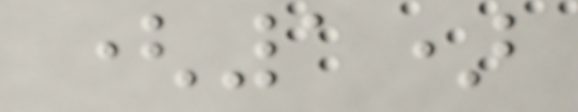(1)
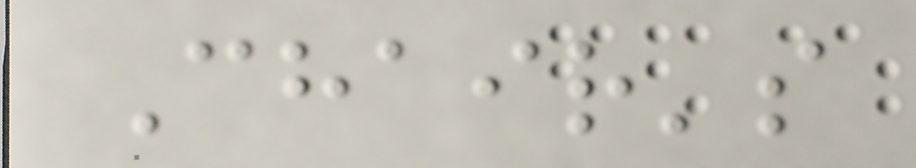Chair's
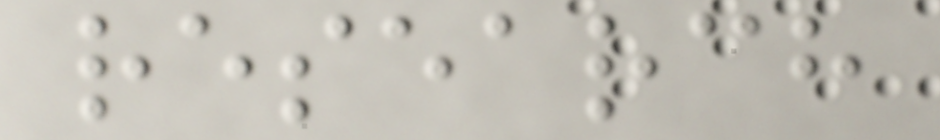research
